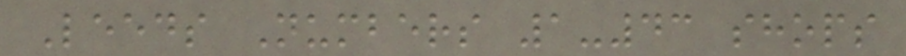Leeds Numbers 1-43 shops
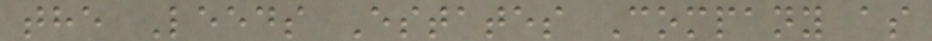the Leeds Estates Company as
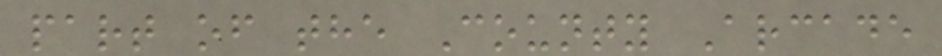part of the County Arcade
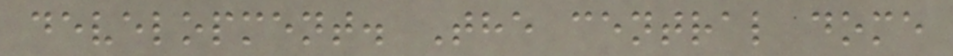development. The central dome
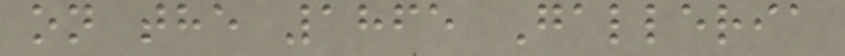on the 1865 Galleria
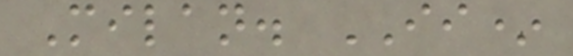Milan. II*
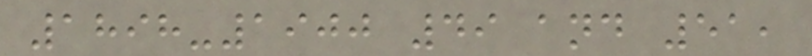1898-1900 49 and 51,
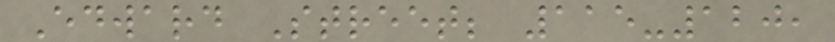Edward Street; 115-120,
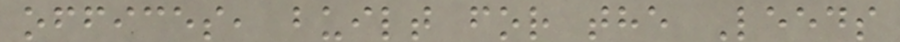offices, built for the Leeds
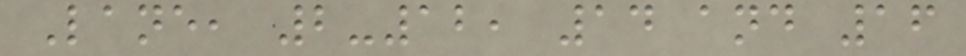Lane, 2-12, 14 and 16
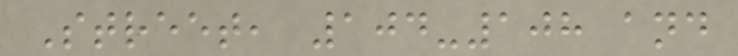Street, 104-108 and
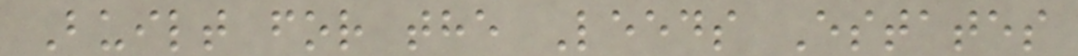Built for the Leeds Estates
